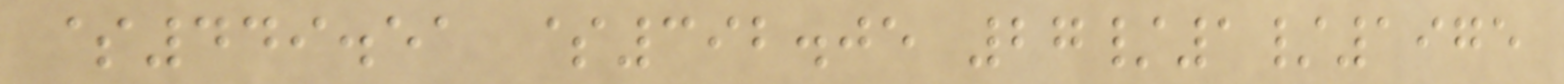$449.51 $392.05 27/1/1975
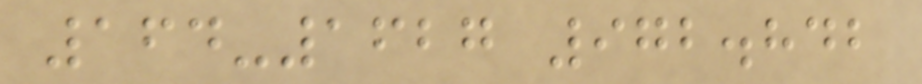164-1627 972.842
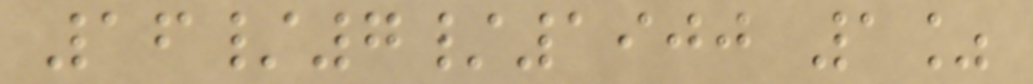16/7/1900 1%
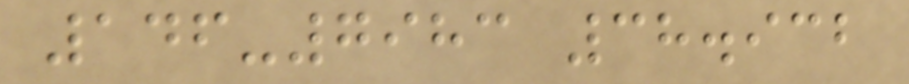146-7983 38.932
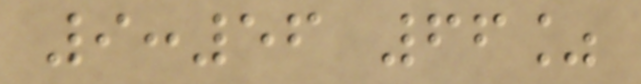9:56 66%
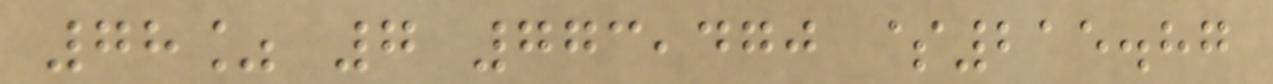78% 7 773,470 $215.87
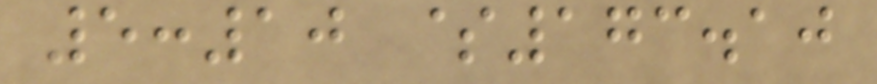5:10 $173.10
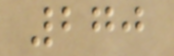270
